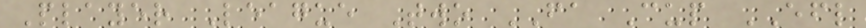Player League Two FA Cup EFL
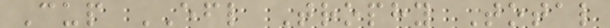Cup EFL Trophy Total
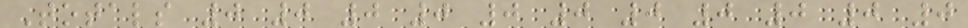Totals 0 0 0 0 0 0 0 0 0 0 0
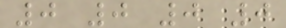0 0 0 0
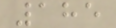185
